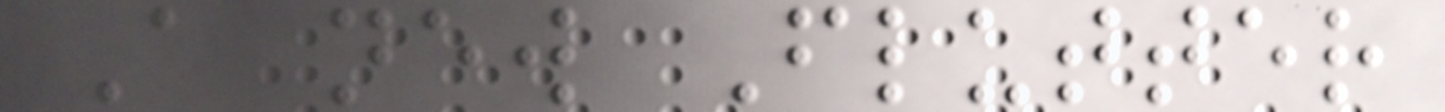A new Flutter
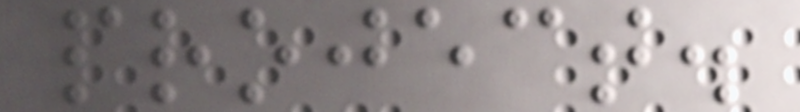project.
